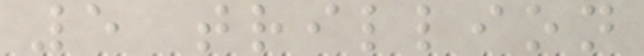5 trillion
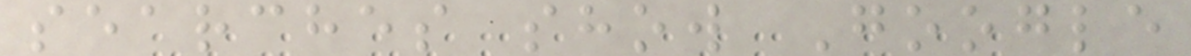searches show Google
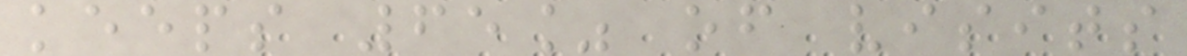keeps 65% of visits
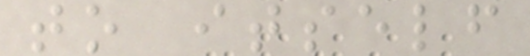to itself
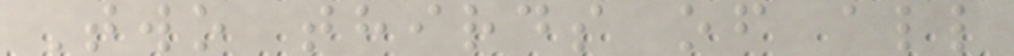Two thirds of all
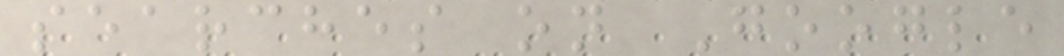searches on Google
